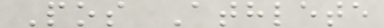Pos Athlete
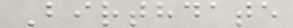Birthdate
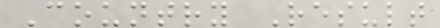Country Result
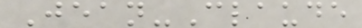Jean-Claude
